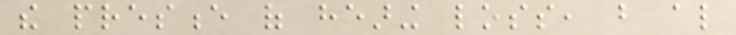the presence of hearing loss, but also
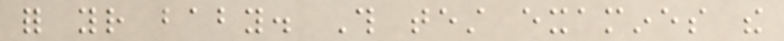for your baby. This test examines the
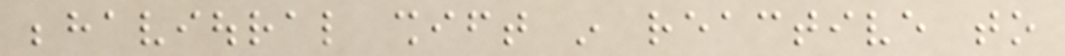behavioural shift in reactive to
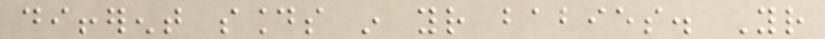different sounds in your babies. Your
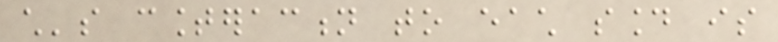child's counteraction to each sound is
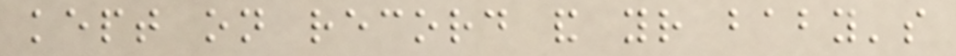kept on record and your baby's
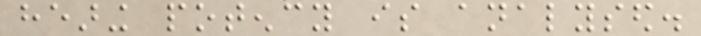hearing potency is analysed.
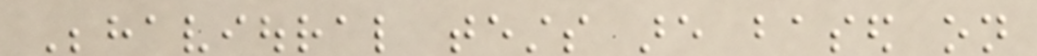Behavioural tests are based on
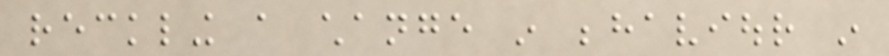reckling a change in behaviour in
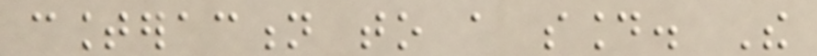counteraction to a sound. The
